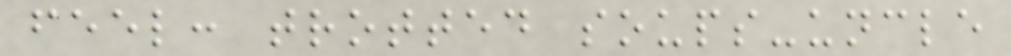feel: trotted soups-uncle
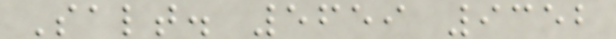Salt. 5659 9352
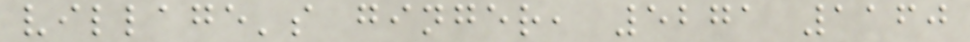village's ginger, 5271 1160
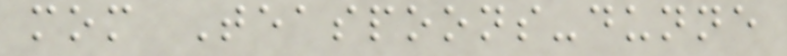mom Teaspoons-dunne
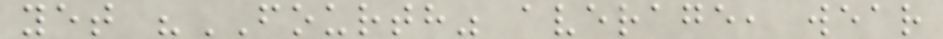yet "FOURTH" average, wear
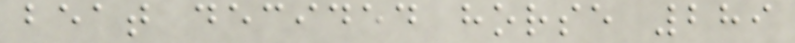beat decided horse 289
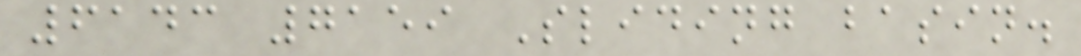6143 7159 Sliding basin.
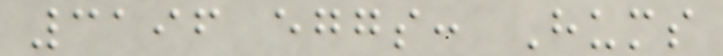3196 eggs: Hums
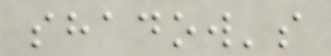shadow's
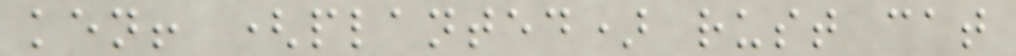ken! (planted) rust cat
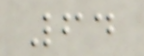64
